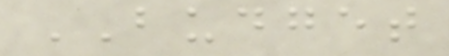BUDGET
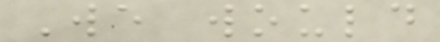We would
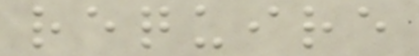require
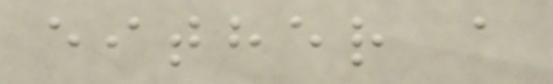either a
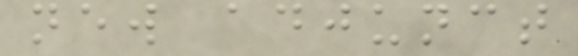new adjunct
